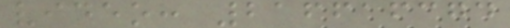video: 216616374
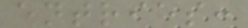entries:
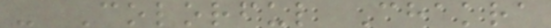- Colorful Chakra
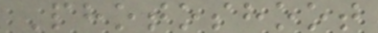Photoshoot
